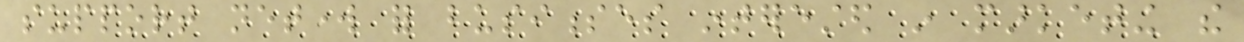support network for businesses interested in marketing the
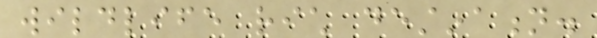wildlife rich destination.
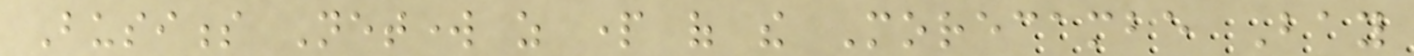Business Network as part of the Morecambe Bay
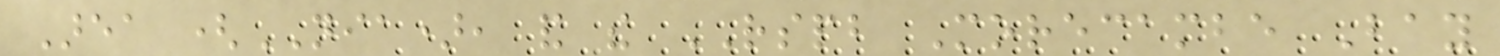Area (NIA), and the RSPB Morecambe Bay
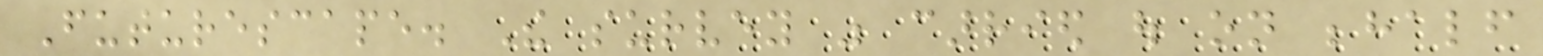Futurescape. The survey was carried out on behalf
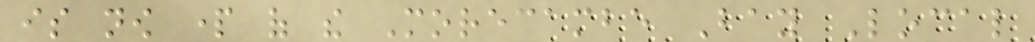is now part of the Morecambe Bay Local
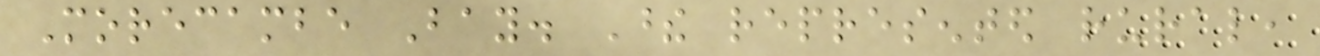Morecambe Bay. These represented rural,
